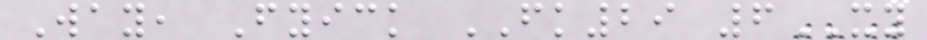Way, Fyick FK29 6XY
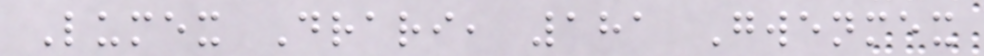Lumex Drari, 181 Gwenmex
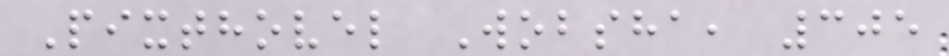Pixthovel Wobsha, 305
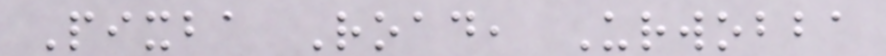Pixba Road, Urwobba
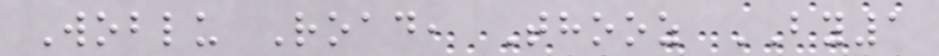Woblu Road, Thooz BY1
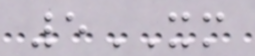5XM
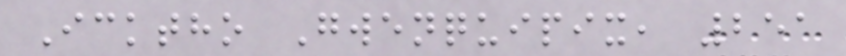Icktho Gwenquipix, 251
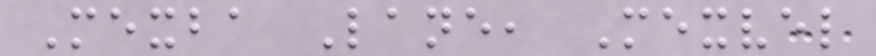Mexba Lane, Mexvel
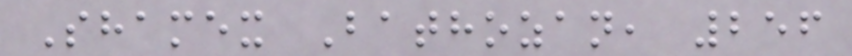Shamex Bathozan, 256
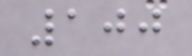100
